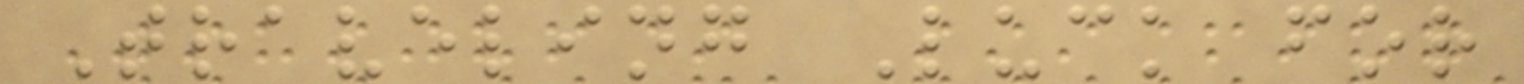Traveling Luck for
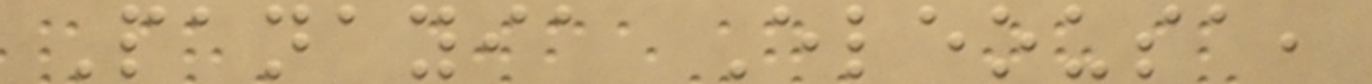Panayia Eleousa,
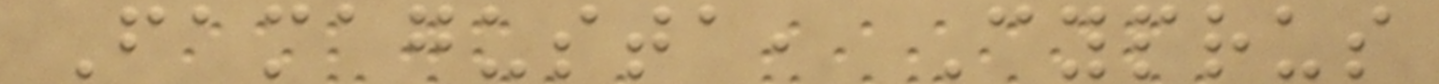Famagusta, Cyprus
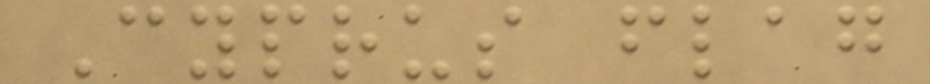Cyprus flag
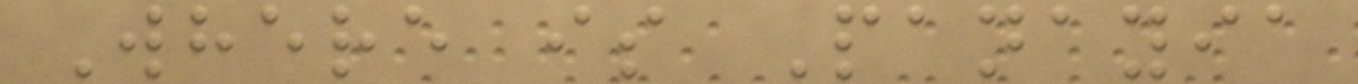Where is Panayia
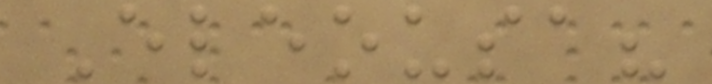Eleousa?
